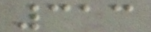313
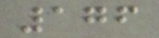176
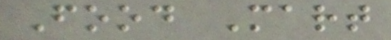Food Mart
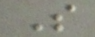S
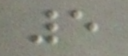5
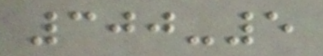300-5
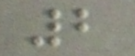2
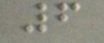6
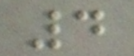4
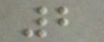2
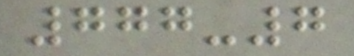777-7
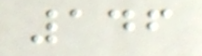146
